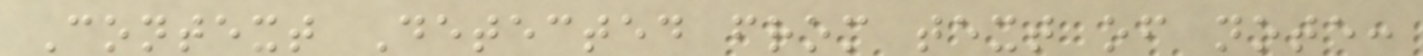Context Detected from text of note:
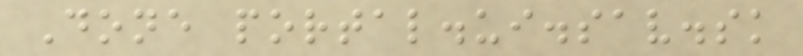Done portal.ui.sav.sk
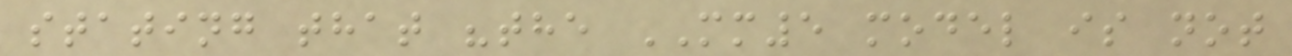stating that "the MM5 model is not
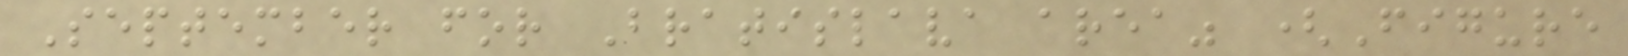September for Bratislava area" (Figure
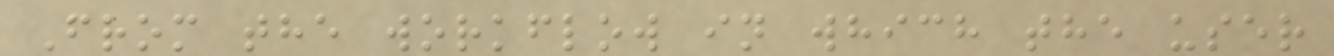From the workflow in which the user
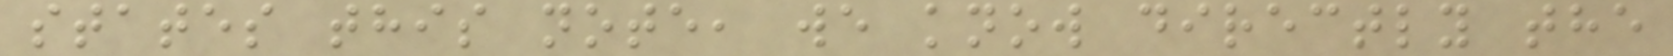states this note, we know directly the
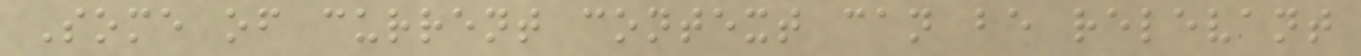Some of current context can be relevant
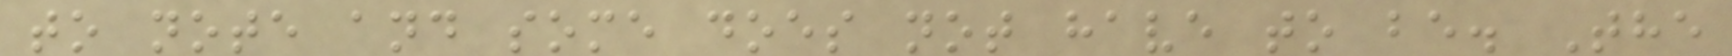to note and some does not have to be. The
